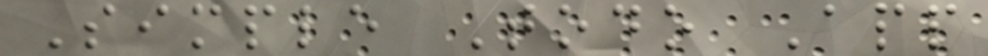Simple Todo App
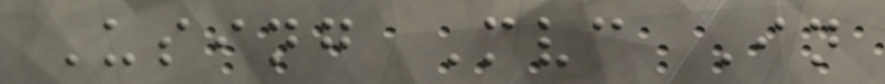Using Mvc In
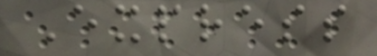Express
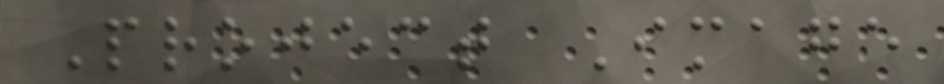Project Image
